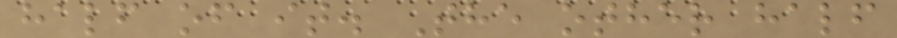half of it. The other half
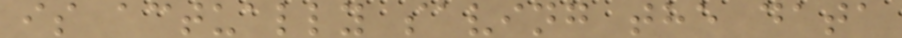is actually saving the data
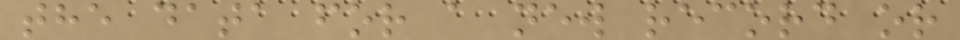the data for a new record or
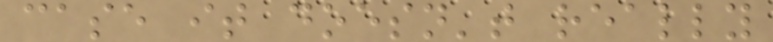case it doesn't really
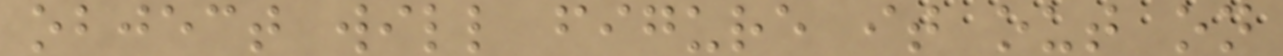object will figure it out on
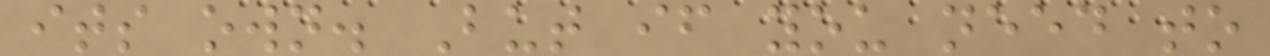its own. But if you need to
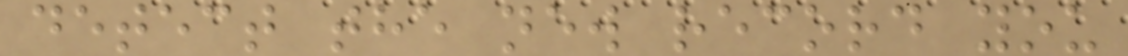detect the new record you
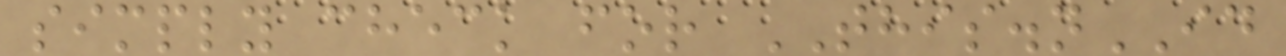simply check for THIS.nID
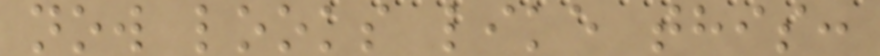now looks like this:
